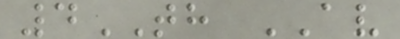4TH AV
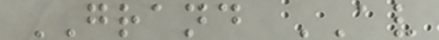GRAND AV
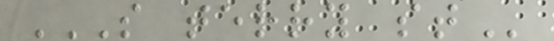S TERRY ST
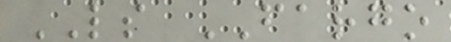LS FARGO
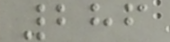286
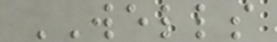WELLS
